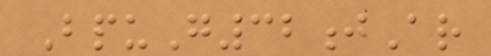BpuG32jAr
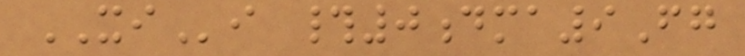XIi #0dma9Fg
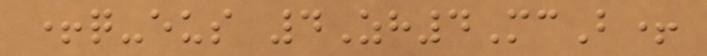+q-eus 4Zh4McB+
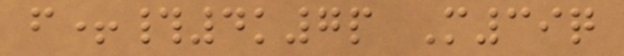f+#4k7p M39q
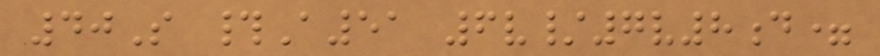40S #A51 6v/7v8d=
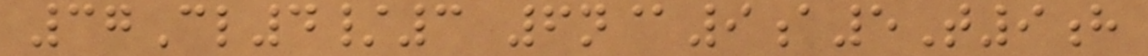37Cl4/3 6n@9a5T9h
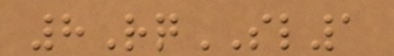8RqSL1
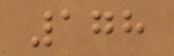178
